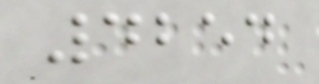4254
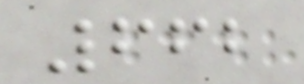662
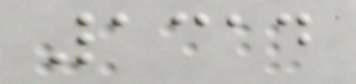1314
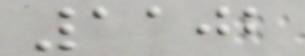1102
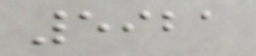5921
